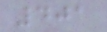401
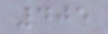405
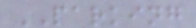PARKING
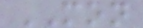MON
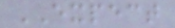EXPECT
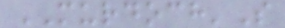MURDOCH'S
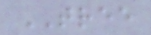TREE
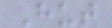Hut
